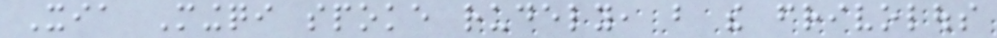Xia Mingqi spoke rudely, but the frivolous
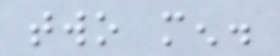two men.
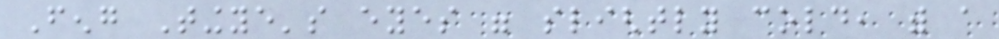Feng Tingye's eyes were slightly cold, with a
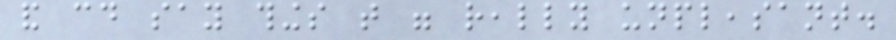and could say things that were really unpleasant.
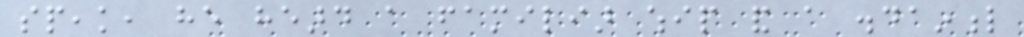speak, he heard a familiar whip and a disdainful
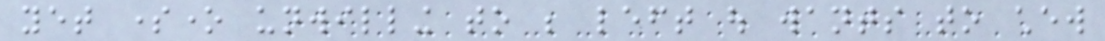yet someone unwilling to be left out wants to chew
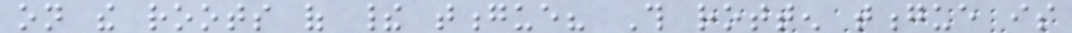on the roots of their tongue? This rotten tongue is
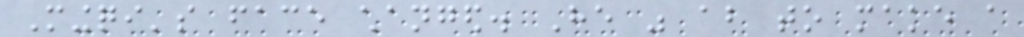Mingqi's face changed. He was about to make a
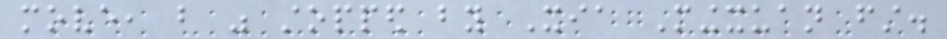move, but was stopped by Xia Mingxuan first.
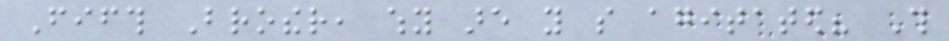Fifth Brother, why are you so agitated? This
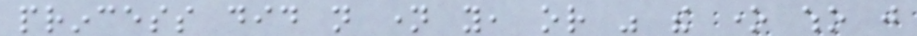princess did not name you, or was the one who just
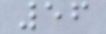56
